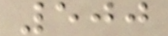500
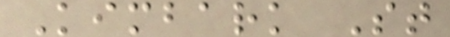Kimbark St
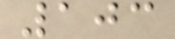103
